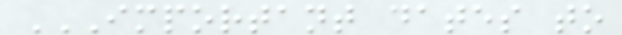IMPORTANT DATES TO
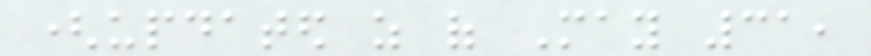(updated as of May 31,
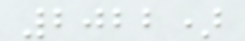2022)
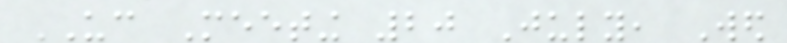UC Meeting 20 July, Wed
